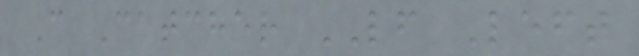C Catcher LF Left
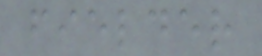fielder
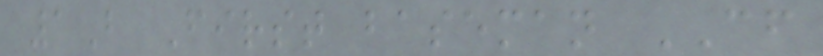1B First baseman CF
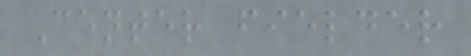Center fielder
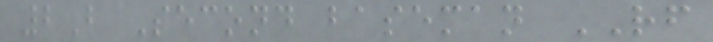2B Second baseman RF
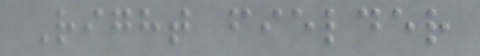Right fielder
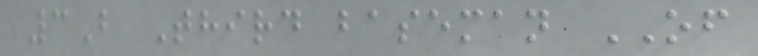3B Third baseman OF
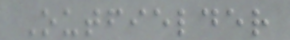Outfielder
